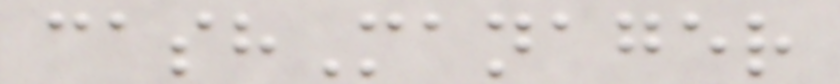cashManager
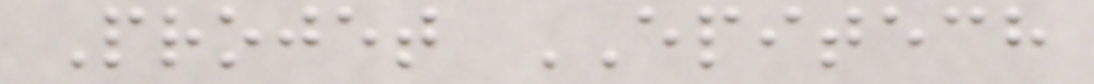Projet EPITECH
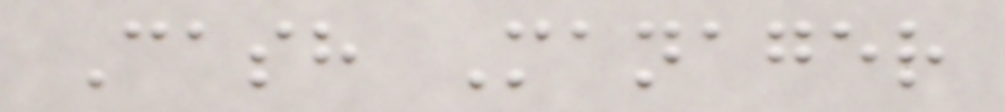Cash Manager
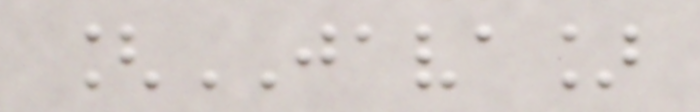[JAVA]
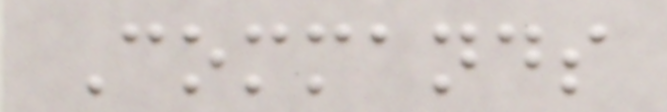Commands
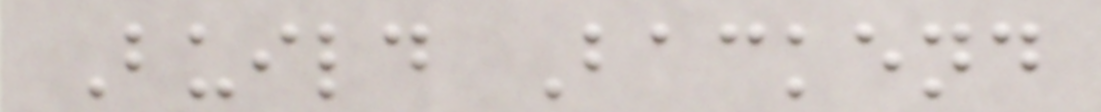Build Backend
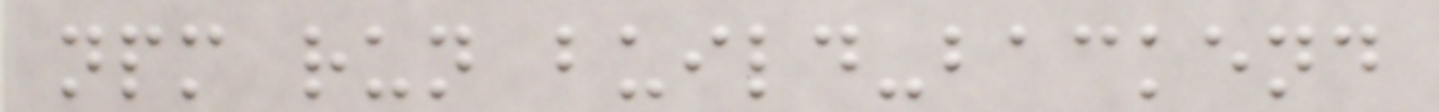npm run build-backend
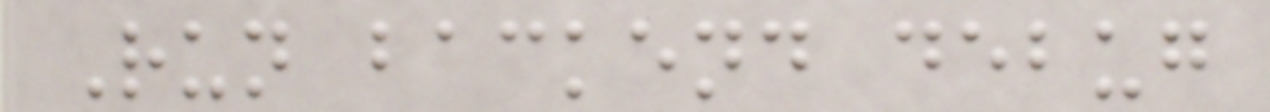Run backend debug
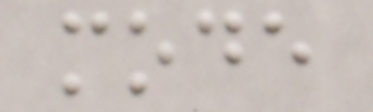mode
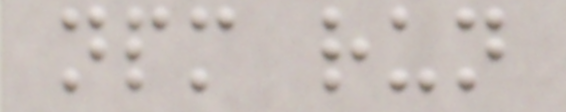npm run
